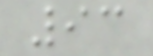93
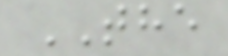THE
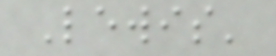Lewis'
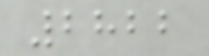2822
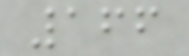166
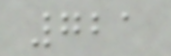721
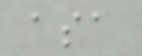asa
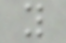y
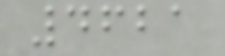4621
